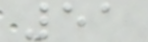51
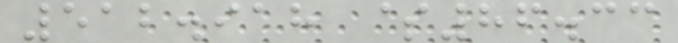512.918 $86.33
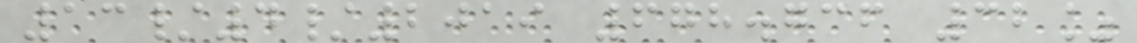13/4/2019 678.736 32%
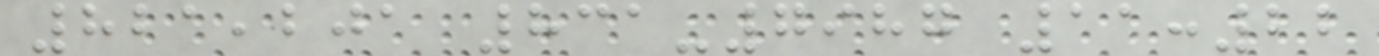821,201 831-7987 11:22
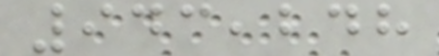943,248
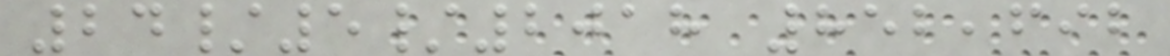24/5/2018 852,692
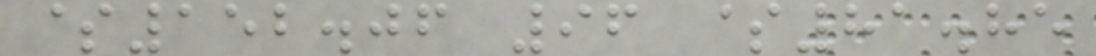$152.06 96 $81.85
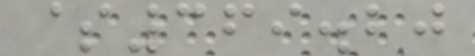$369.20
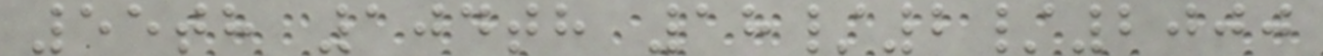55th 104th 18/2/2000
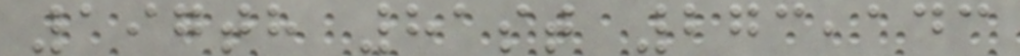197th 81st 273,143
